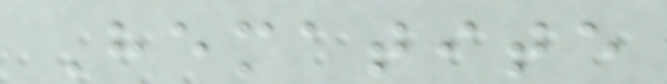Hematite
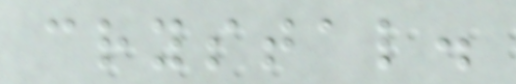crystal.
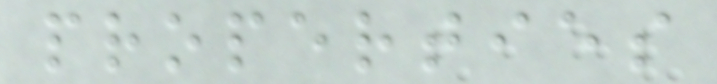properties
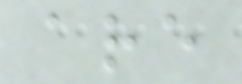are
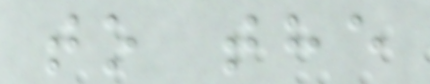to the
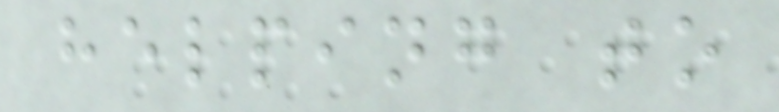helping to
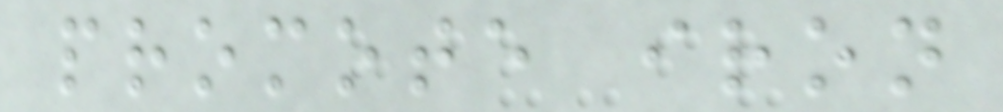promote iron
